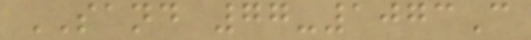SAND 77-1073C
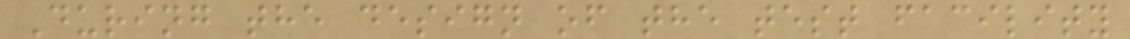During the design of the test facility
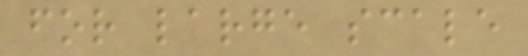for large scale
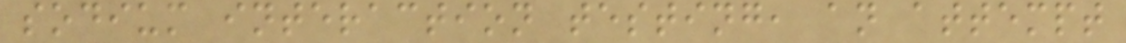sodium interaction testing, an attempt
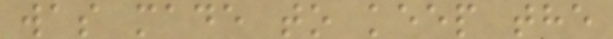was made to keep the
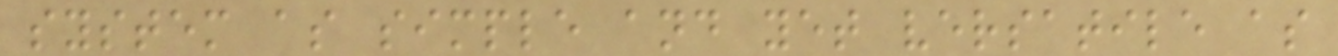system as simple and yet versatile as
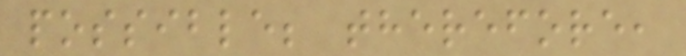possible; therefore,
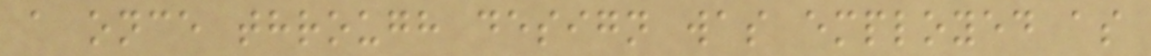a once through design was employed as
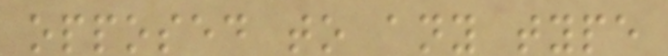opposed to any type
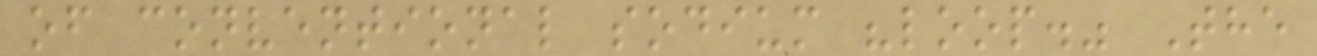of conventional sodium "loop." The
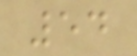54
